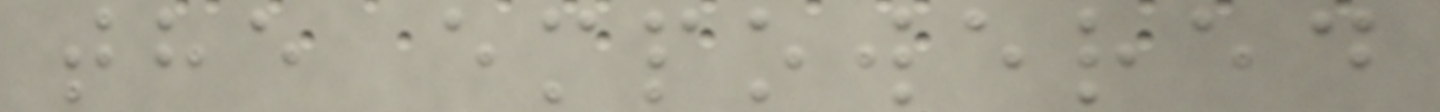the empowered
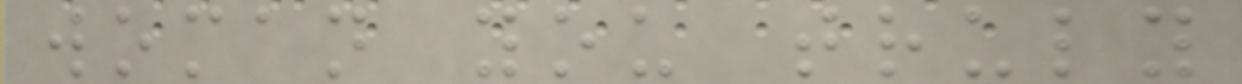woman you truly
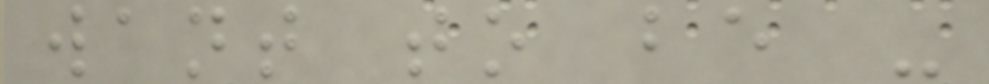want to be -
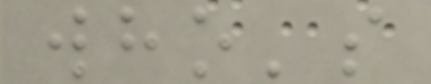who's
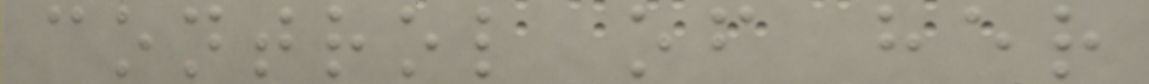control of her
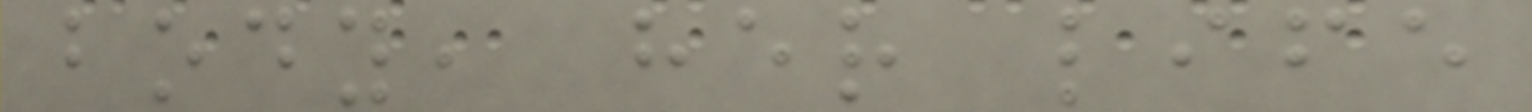body, her life
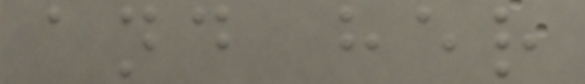and her
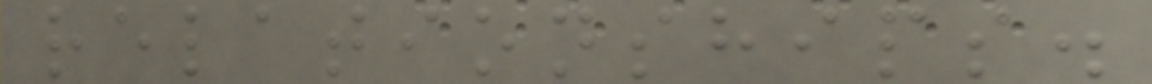relationships.
